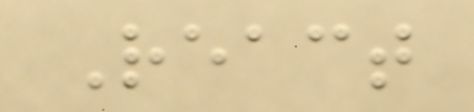React
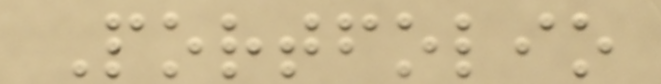Portfolio
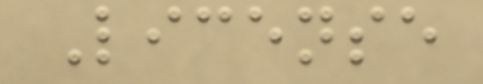License
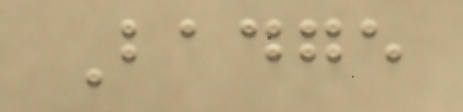Badge
